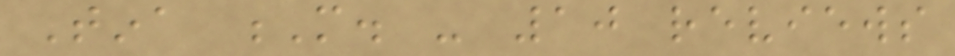Tina M. - 10 reviews
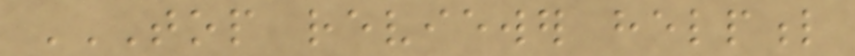TOP REVIEWER HELPFUL
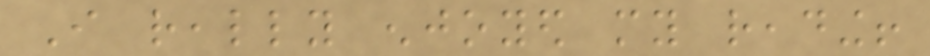I really enjoyed my reading!
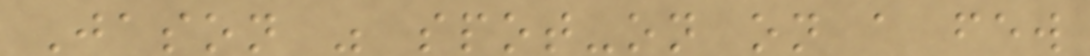Jason was spot-on on a few
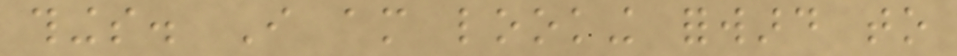things. I am looking forward to
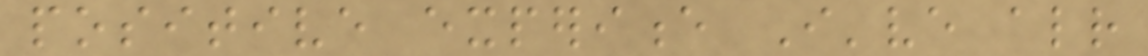positive experience I've already
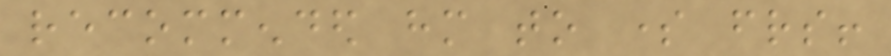recommended him to some friends!
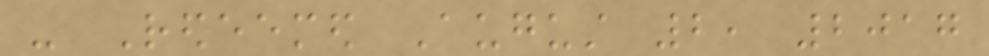- Redeemed August 2, 2017
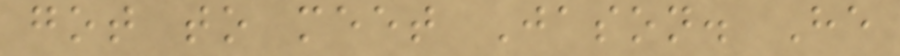got to meet Jason. He
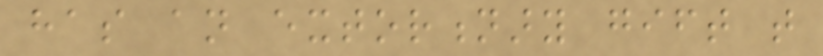has an extortionary gift that
